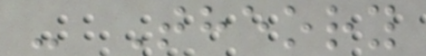- Theory
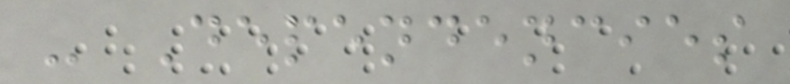- Dependencies
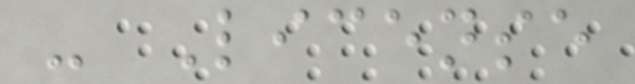- License
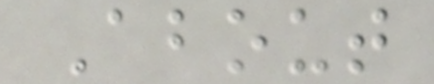About
